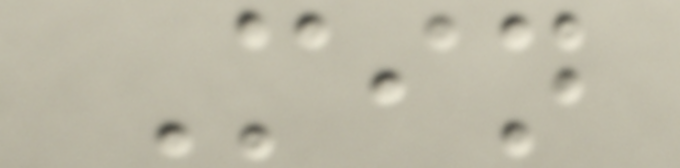Min
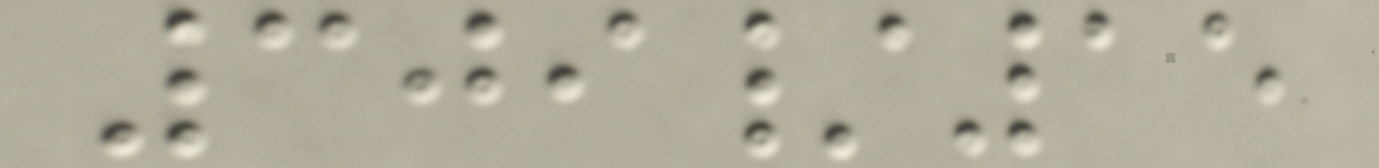309/15
